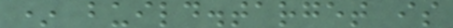* build.target is
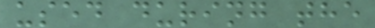used during the
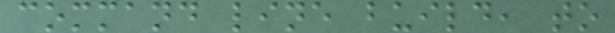command line build, to
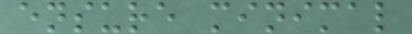ensure minimal
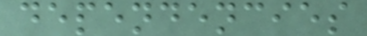dependencies
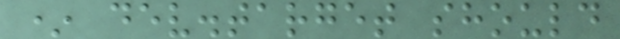* dev.target should
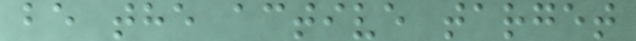be the active target
